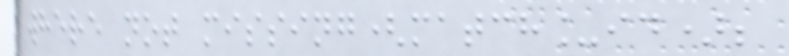where not missing(match_id);
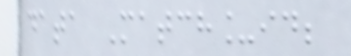data Match_id;
